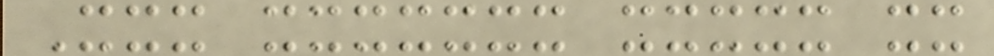Xxx xxxxxxx xxxxx xx
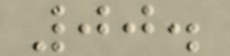00.
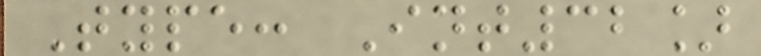Type: Int32]
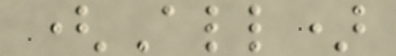(All)
